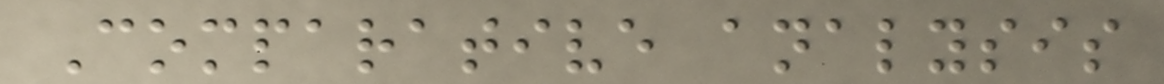Comparative analysis
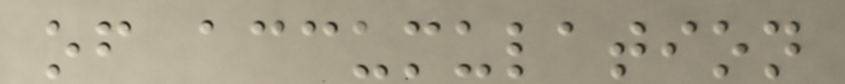of accumulation
